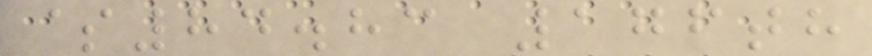$84.83 176th
